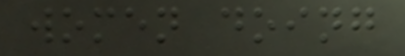women doing
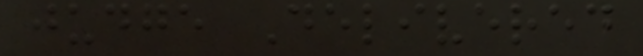judge Delivered
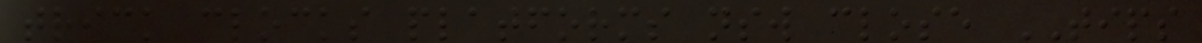trick clocks platforms nsw close TIPS
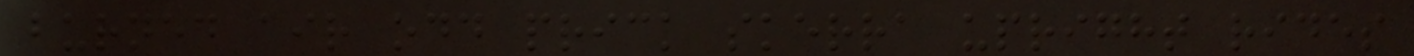burned air odd prick skerra upright rides
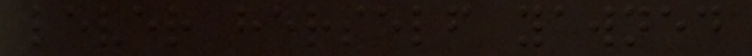lever herself yawned
